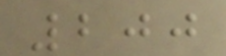200
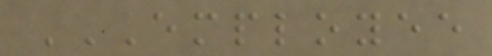EMPLOYEE
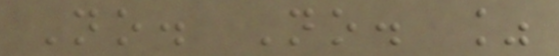No. No. %
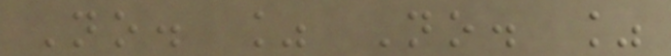No. % No. %
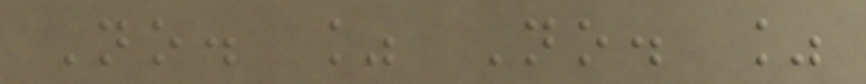No. % No. %
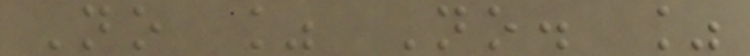No % No. %
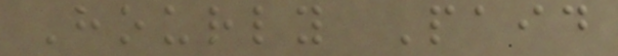Hourly Paid
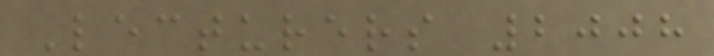Lecturers 2008
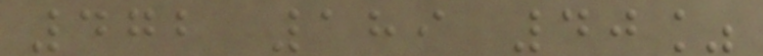472 189 40%
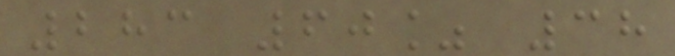283 60% 38
